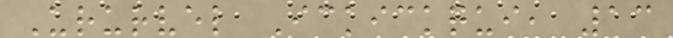Ururvel Ickickqui, 13
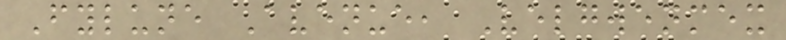Fylune Avenue, Velgwenmex
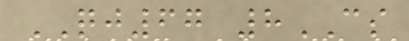QJ67 8CS
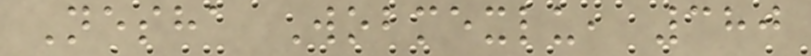Nesha Wobmexlu, 380
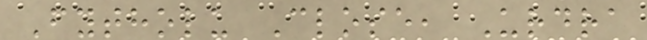Fytholu Close, Urdra
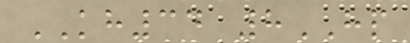KH34 8HP
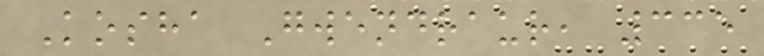Kosha Gwendraur, 335
